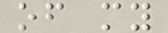of my
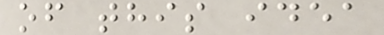of this idea
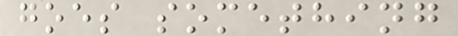goes something
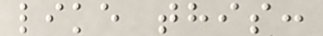like this:
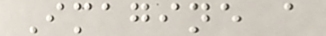Imagine a
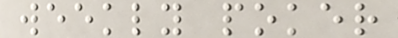weekly poker
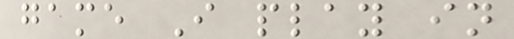game I play in
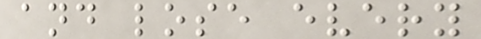and lose every
